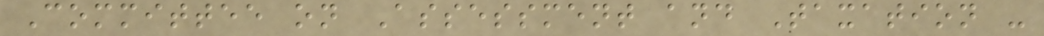Committee on Assessment and Taxation -
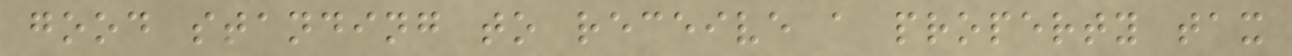good standing to receive a property tax
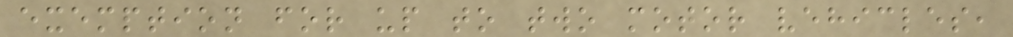exemption for up to two motor vehicles,
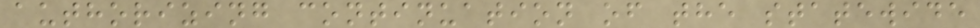authorizing continuation of the statewide
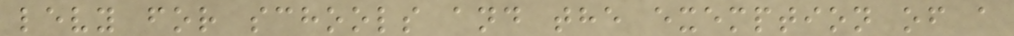levy for schools and the exemption of a
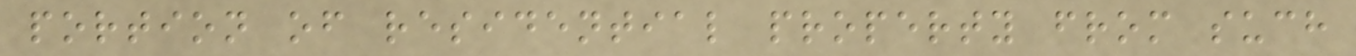portion of residential property from such
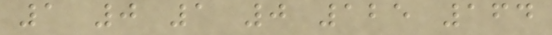1 0 1 0 125 164
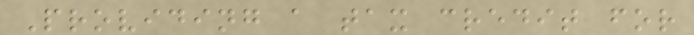Providing a tax credit for
